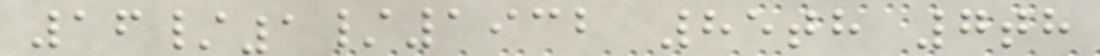16/1/1932 85th 7th
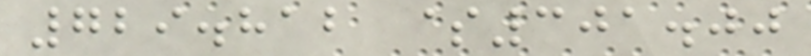729.812 $301.00
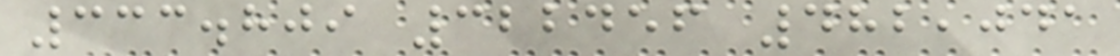333.809 322456 482,041
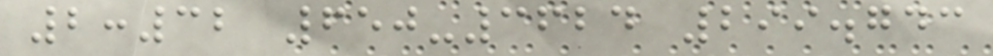2:32 650-3624 299.743
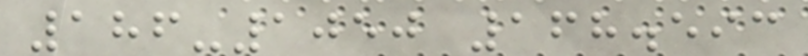186-1050 168.593
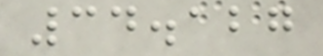34.127
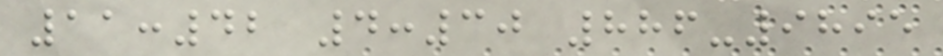11:42 4:30 886-9895
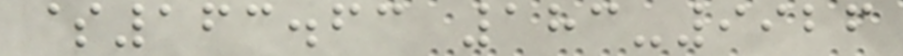$163.63 183-9926
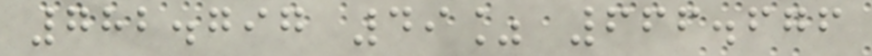782.797 49% 666.676
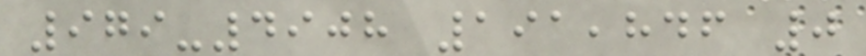979-4908 191,846 0
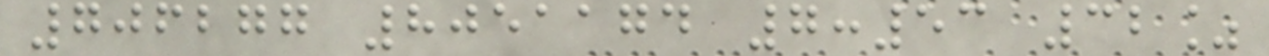706277 8051174 7:53 32%
